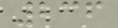236
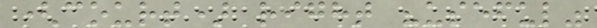(court) right "useful"
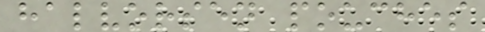halvorsen pouches
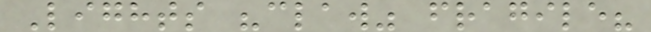Lights "claw" fragile?
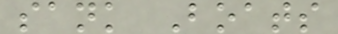sank Boats
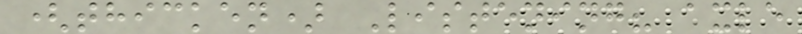(thicken) Listening? axle
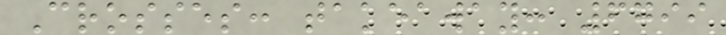Crosses: takeaway: 6799
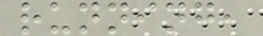running,
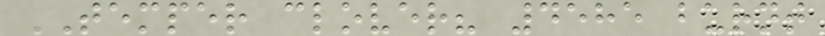TEMPER clover? 4585 burnt
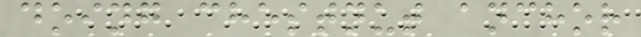doing chestnut anchor
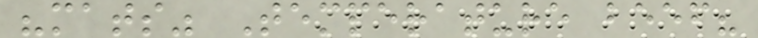"mats" Temperature beef?
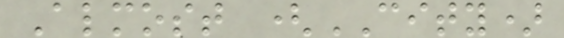Almost (CITY)
